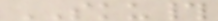SKU#
